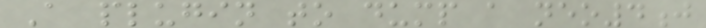A plugin to dump a neo4j
